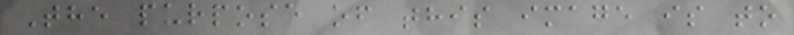The purpose of this image is to
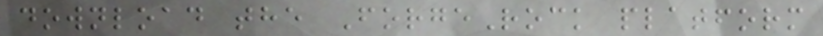download the ForgeRock platform
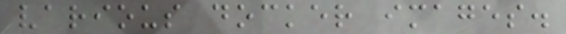various docker images.
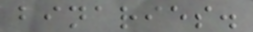binaries.
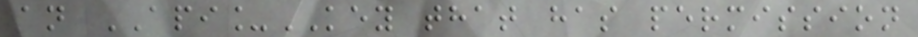an API_KEY that has permission
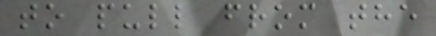to pull from the
